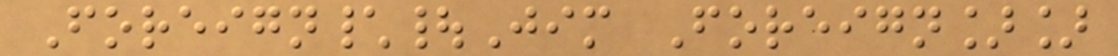Foreign\|Jim Foreign]]
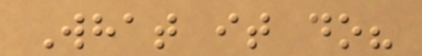What it do?
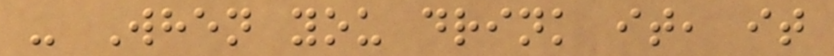- When you drink it, it
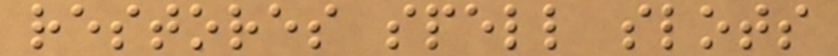restores spell slots
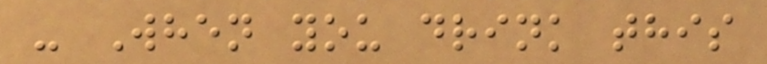- When you drink this
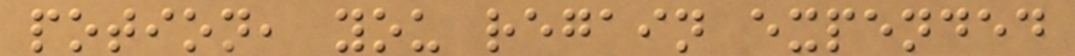potion, you regain expended
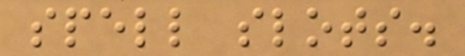spell slots.
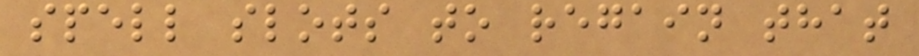spell slots to regain that
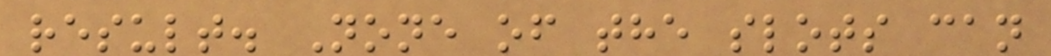result. None of the slots can
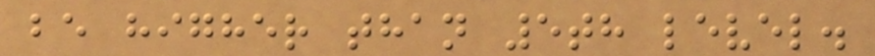be higher than 5th level.
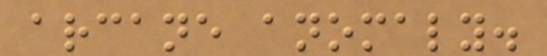arcane anomaly.
